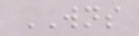WNS
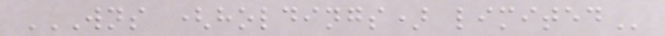WNS (HOLDINGS) LIMITED
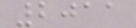2011
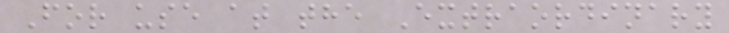For use at the Extraordinary
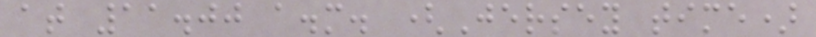at 11.00 a.m. (Jersey time)
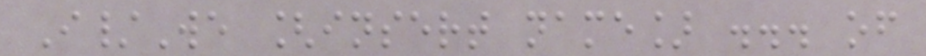I/We [insert name] ... of
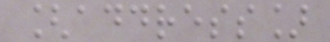[address]
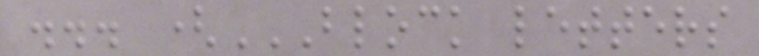... (BLOCK LETTERS
